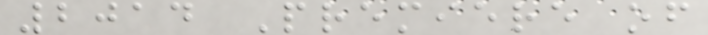2014 Premiere of
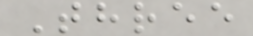Three
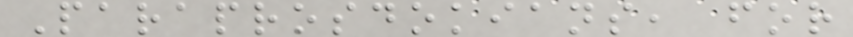Paraprosdokians, for
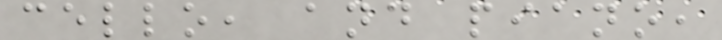cello, and piano,
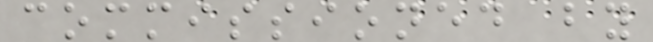commissioned by
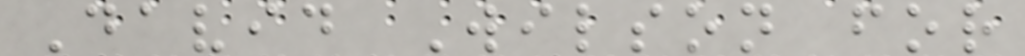David Wilson for
